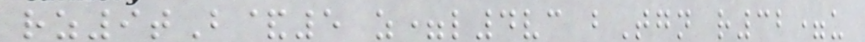rz9tB&5 z=l4vc bTgn r32=u
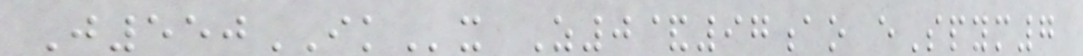J550IKx Z0&97ao eSpym7
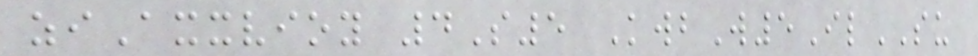ziAxxvioy 4S5 KwbW5IlSU
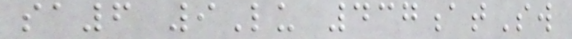sa6 9Lu 437atSw
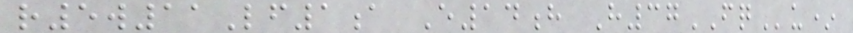r5w11Lf1a E14h H37FQu*
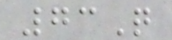73Q
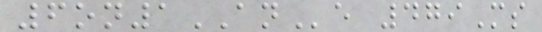6on1ANe 479Ms
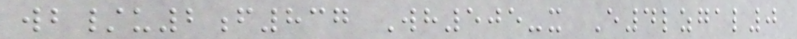wb/u2f837 Wh505-x E4lzgal0
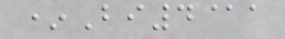*Bi4@a
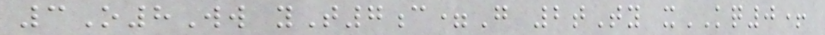3O8Ww yT7c=G 2tTy xKQ0+
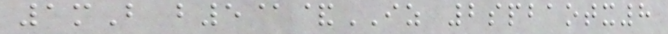1mB b5@&IZ 2spbaotx8
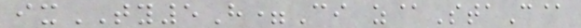ixTY5H=Ci z@StaC@
